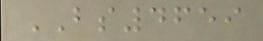BS4659
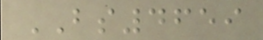BS4659
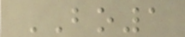BO1
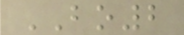BO2
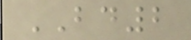BD2
